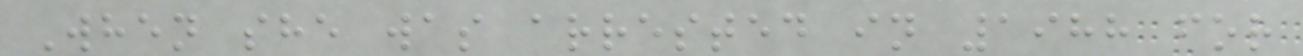When she was arrested in 1988 for
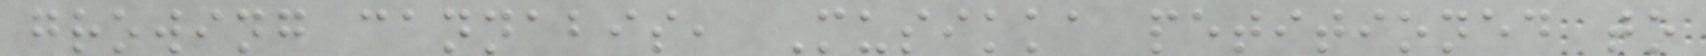growing cannabis, Musikka petitioned to
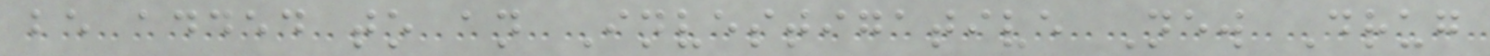be added to an Investigative New Drug
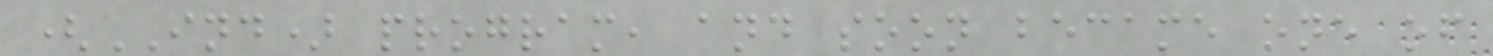(IND) program, and soon became one of
